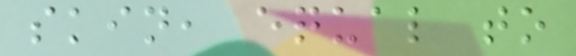skin, equal to
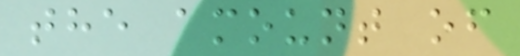the amount of
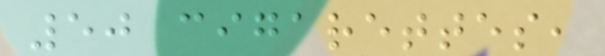50 cigarettes,
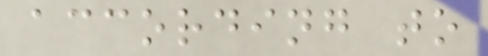according to
